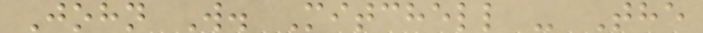John W. Mitchell - The
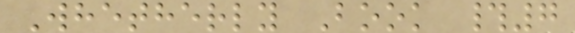Whetherly Book #7
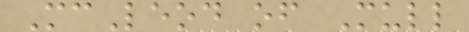McLeod of Mull
